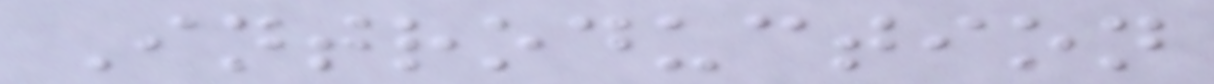Introduction
